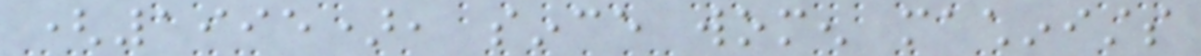(1995), since women machinists
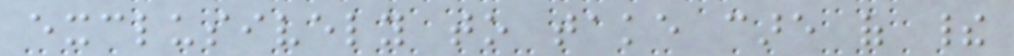exclusively to take care of their
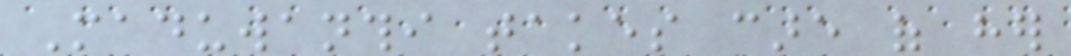Maduwanthi takes care of her
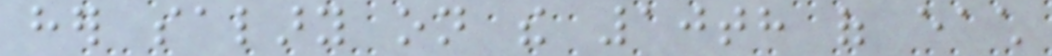her salary on the 10th of each
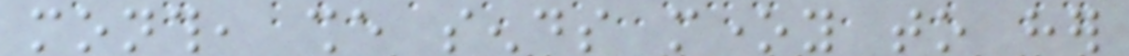month, she sends money to her
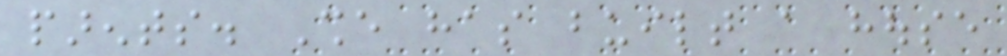parents. She has built a house
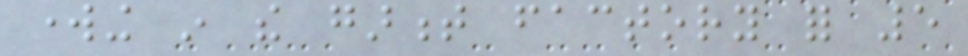working in the garment factory for 5
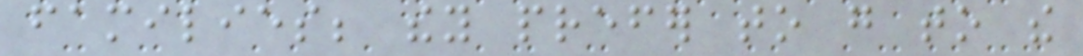families; they prefer to go to the
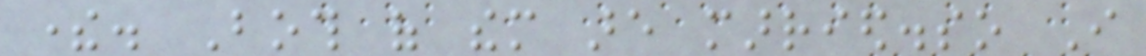there. Both of them are married.so I
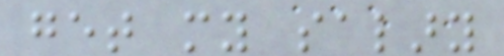get my salary
